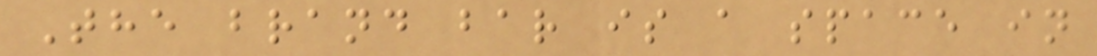The brand bar is a space in
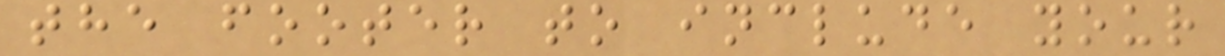the footer to include your
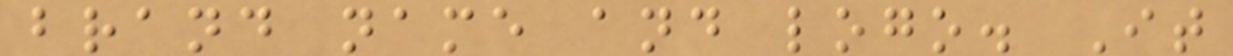brand name and logo. It
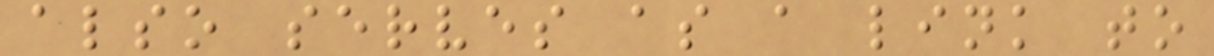also serves as a link to
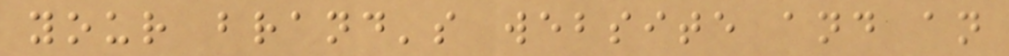your brand's website and an
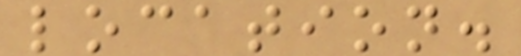location.
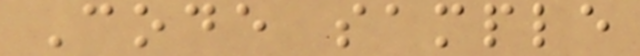Code sample
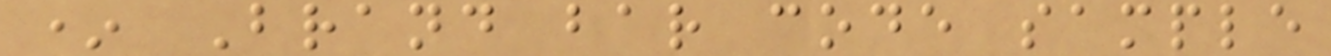* Brand bar code sample
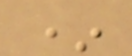*
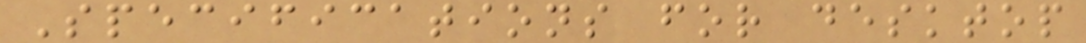Specifications for desktop
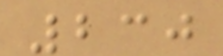230
